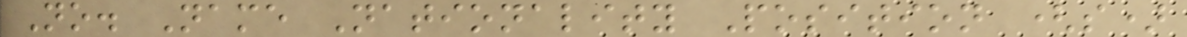No. Name Nationality Position (s)
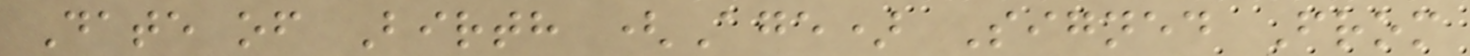Date of Birth (Age) Signed From
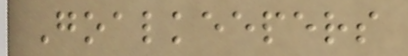Goalkeepers
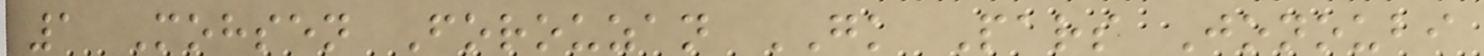1 Mohsen Forouzan GK Pars Jonoubi
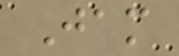Jam
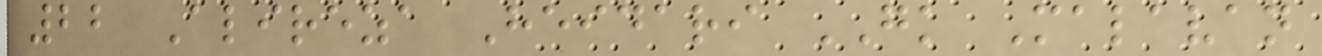22 Alireza Heidari GK Malavan
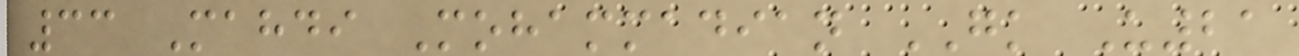33 Mahdi Mohammadian GK U21
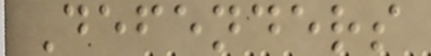Defenders
